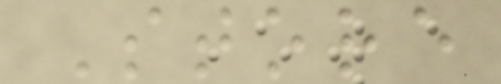Store
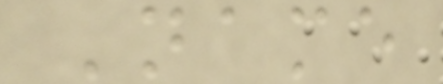Name
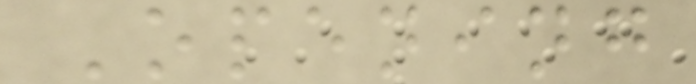Opening
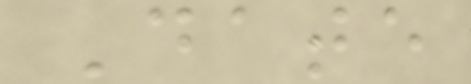Date
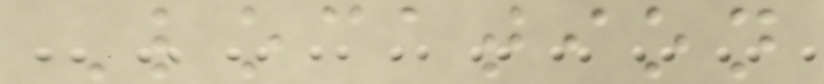Location
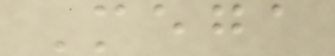Mega
